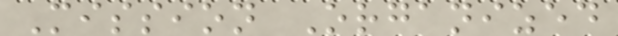Mission Organized
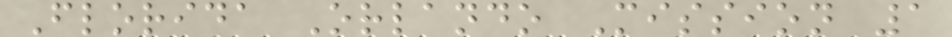Florida Orlando Mission 1
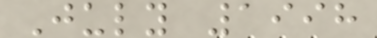July 1998
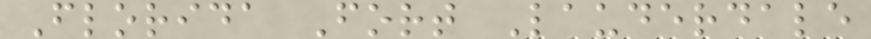Florida Fort Lauderdale
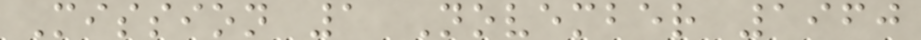Mission 1 November 1960
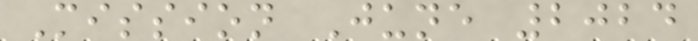Mission June 2024
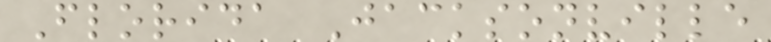Florida Jacksonville
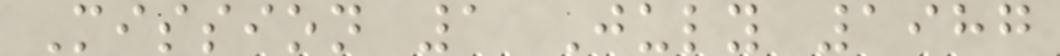Mission 1 July 1987
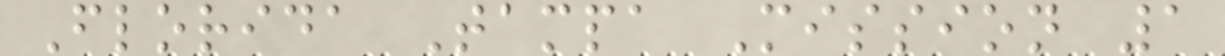Florida Tampa Mission 1
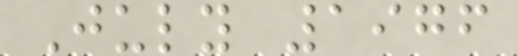July 1976
